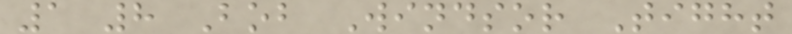1 8 Bob Windsor Tight
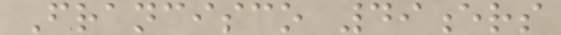Francisco 49ers
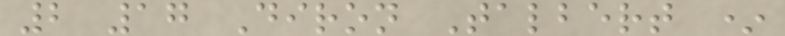2 17 Diron Talbert *
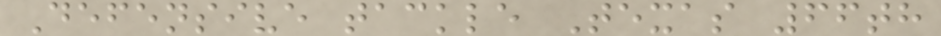Defensive tackle Texas 66th
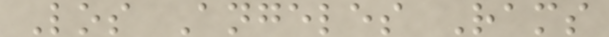Los Angeles Rams
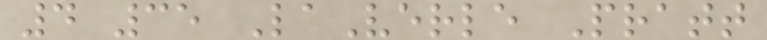4 35 LaVerle Pratt
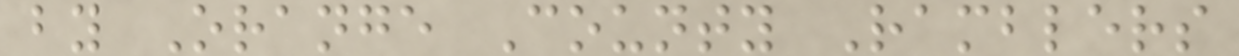by Orange County Ramblers
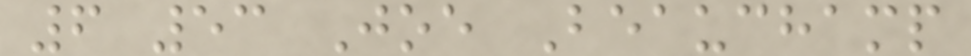6 53 Joe Beauchamp
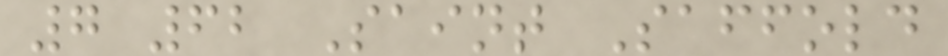7 62 Saint Saffold
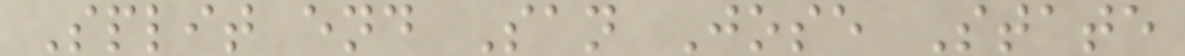Split end San Jose State
